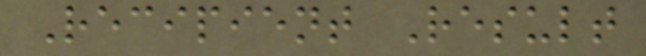Recipient Result
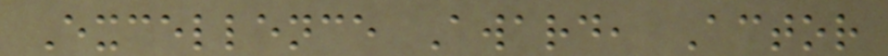Excellence Award, Actor
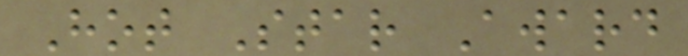Hot Star Award
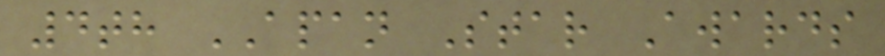4th APAN Star Awards
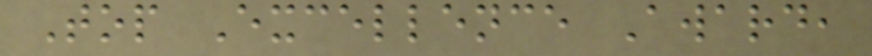Top Excellence Award,
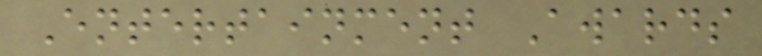Entertainment Awards
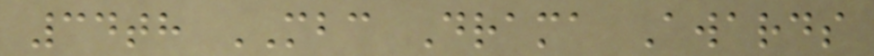34th MBC Drama Awards
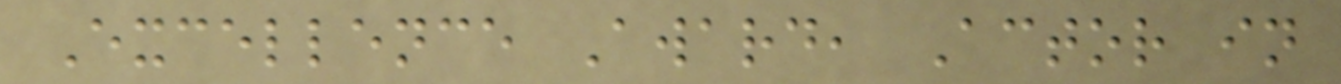Excellence Award, Actor in
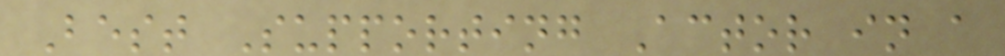Best Supporting Actor in a
